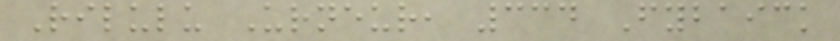Rilulu Urneur, 334 Fybaick
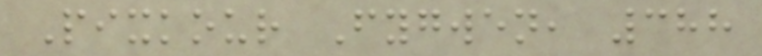Pixkour Fygwen, 388
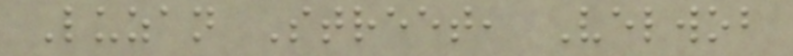Luzan Street, Velwob
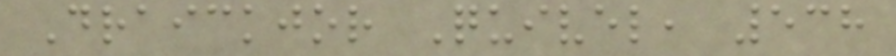Draickjor Quivel, 538
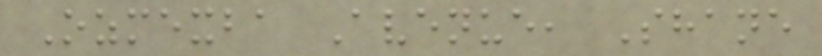Ozmexba Avenue, Shane
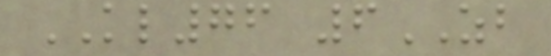KL76 6ZB
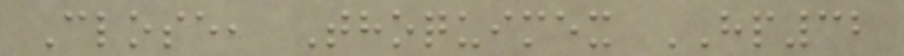Close, Thoquimex HP32
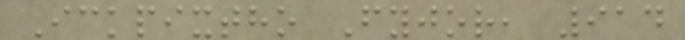Ickpixtho Fyjor, 914
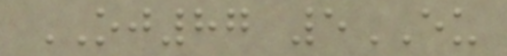OJ87 5EU
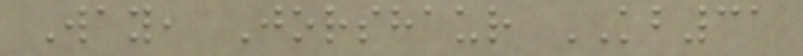Way, Jorshaur KB31
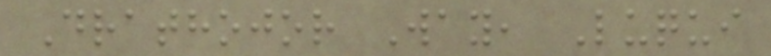Drathojor Way, Luqui
